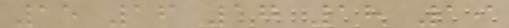15 16 17 18 19
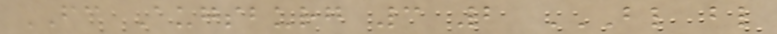FC Augsburg 3 2 BL BL
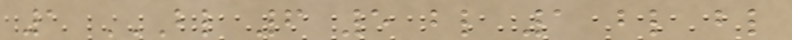1 BL 6 5 BL 1 BL BL
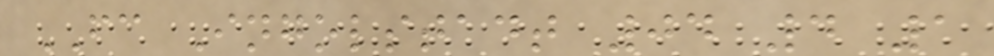FC Ingolstadt 04 4 1
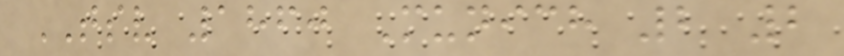TSV 1860 Munich 2 2
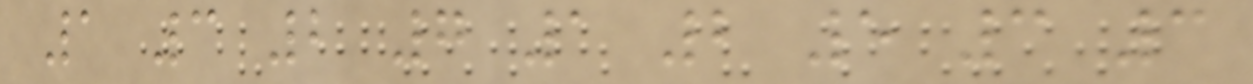1 3 2 7 1 2 5 3 3
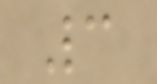3
